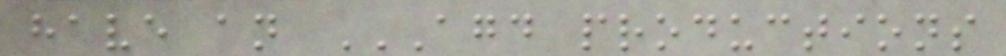have an AGD PRODUCTIONS
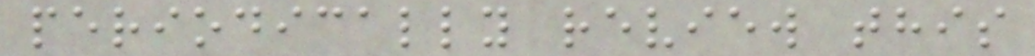periodically review this
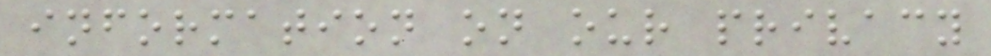information on our privacy
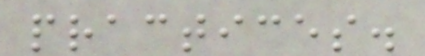practices.
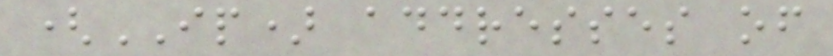(IP) addresses of
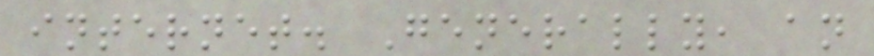internet. Generally, an
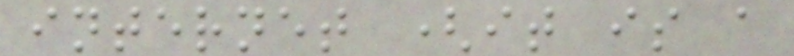internet (it is a
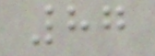87
